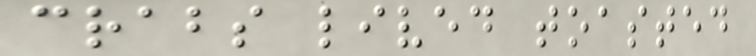crabs lived toasted
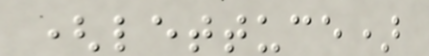(lettuce)
